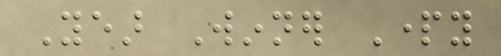Year Winner Party
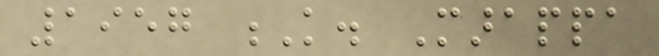1957 K. Marappa
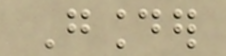Gounder
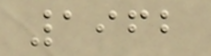1962
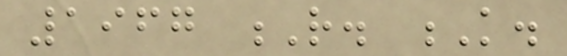1967 R. K.
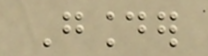Gounder
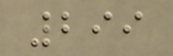299
